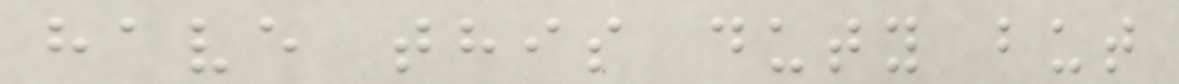have this duty but
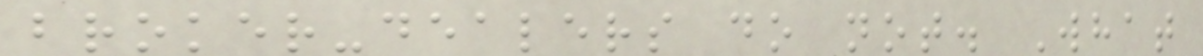broker-dealers do not. What
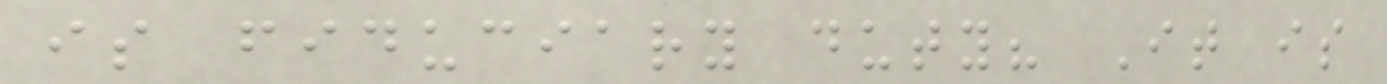is fiduciary duty? It is
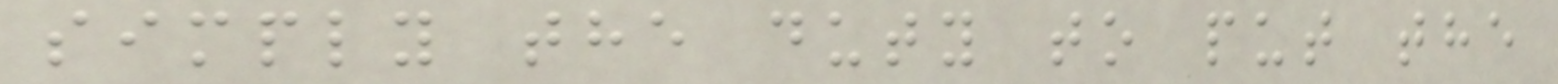simply the duty to put the
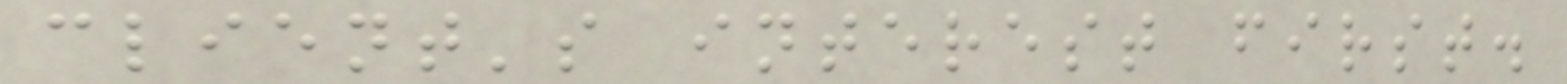client's interest first.
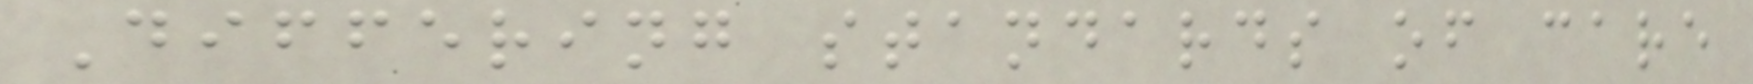Differing standards of care
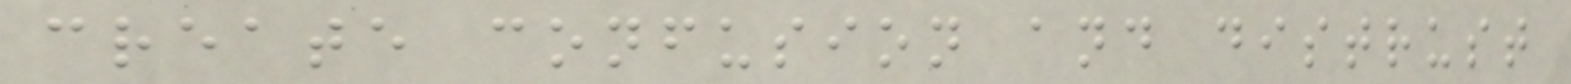create confusion and distrust
